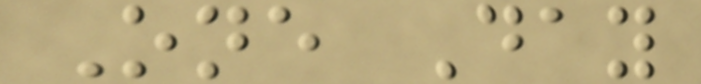One Day
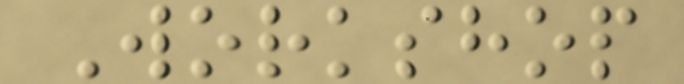Workshop
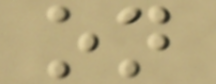on
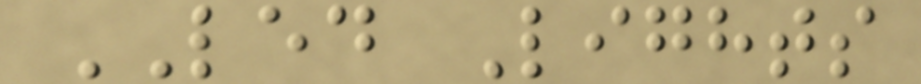LED Lights
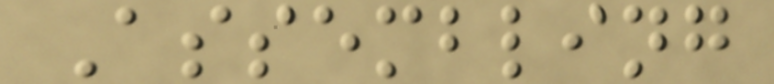Assembling
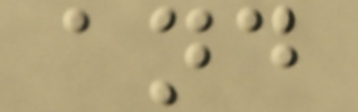and
